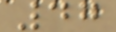47
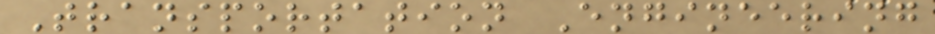Transportation Engineering
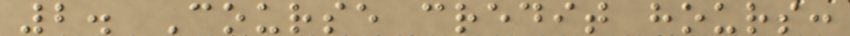2. Course credit hours:
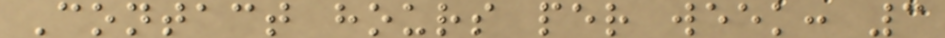Contact hours per week: 3
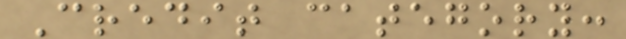Credit category:
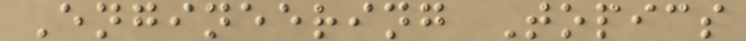Engineering Topics
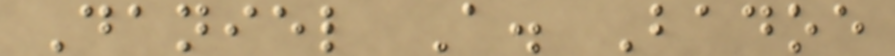Daniel A. Badoe
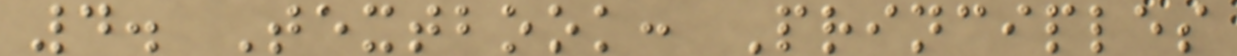4. Textbook: Principles
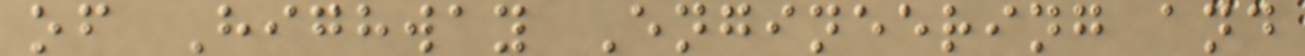of Highway Engineering and
